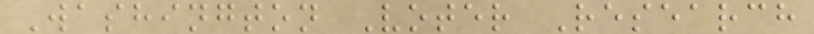Washington Voter Research
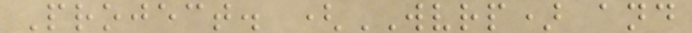Project. (WVRP) and
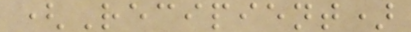(Recipient)
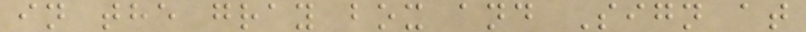in the gray box and Sign at
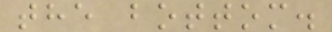the bottom.
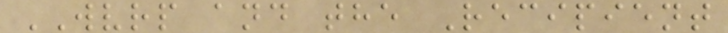WVRP and the Recipient
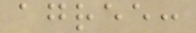agree:
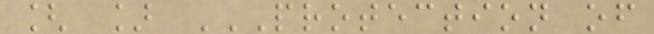[ ] PROTECTION OF
